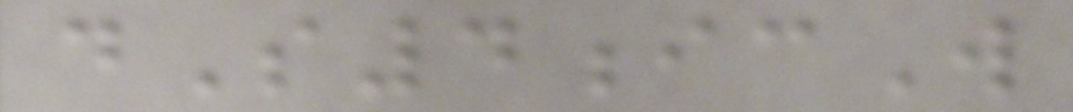dS4icW
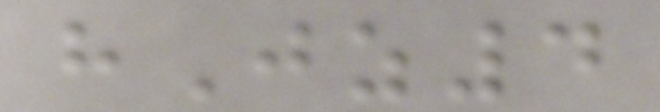hJz4
